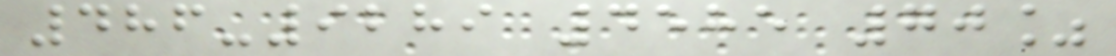486-9289 4585 70%
